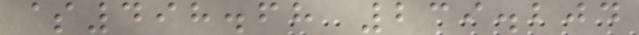$498.68 239.204
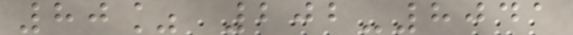80% 202-8041
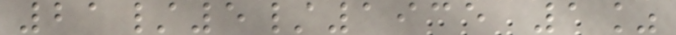21/5/1935 1%
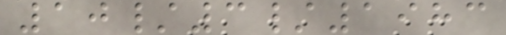10/3/1983
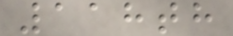118th
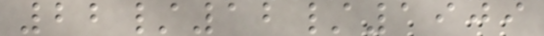22/12/1909
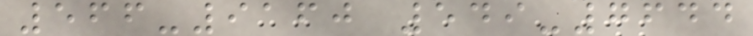566-9160 549-7644
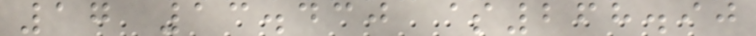17 13.430 $268.90
